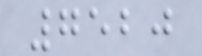7520
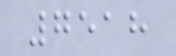7518
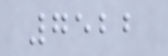7522
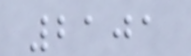2101
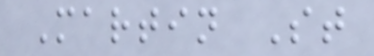Martin St
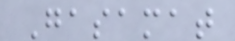Gasamat
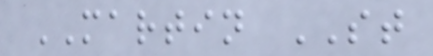MARTIN ST
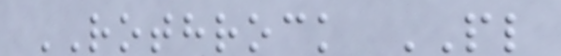ROTHROCK PL
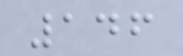146
